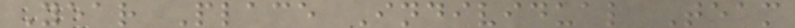Year Place Individual Team
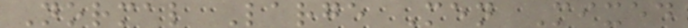Normal Large Men Mixed
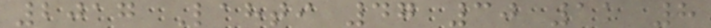2017 Lahti 47 30 11 8
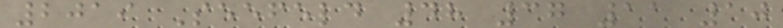2019 Seefeld 48 37 11 10
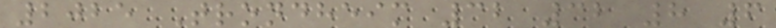2025 Trondheim 32 32 8 6
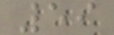59
